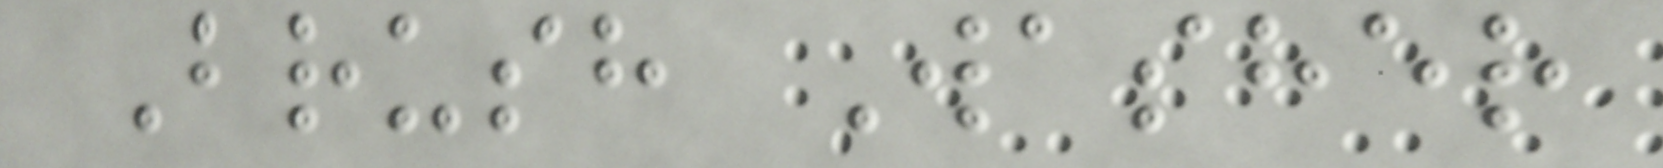Brush Washer
